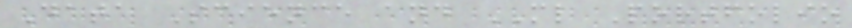Data Science and ML Portfolio
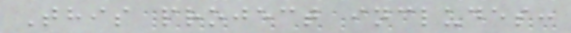This project includes:
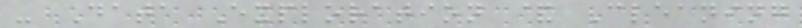- Data Exploration & Cleaning
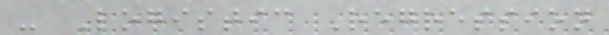- Logistic Regression
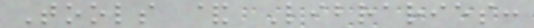Tools & Libraries:
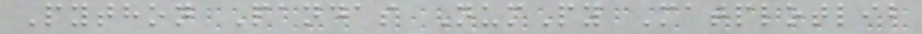Python Pandas NumPy Matplotlib
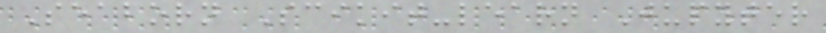Seaborn Scikit-learn Jupyter
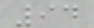94
